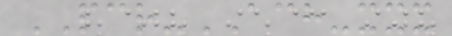PCR-ACH-xxx
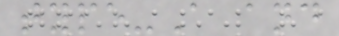type-A and
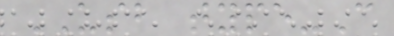USB type-C
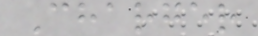Charger
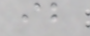ib
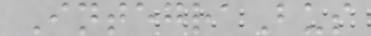IntegraBus
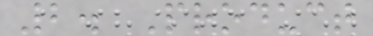2. Product
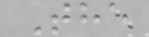The
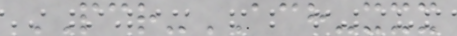PCR-ACH-xxx
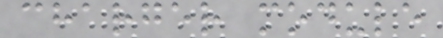charger module
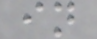in
